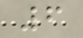6
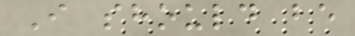I should be
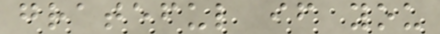grateful if you
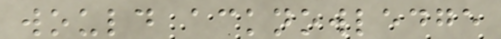would acknowledge
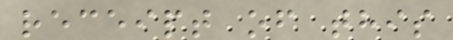receipt of this
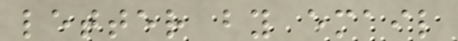letter by email
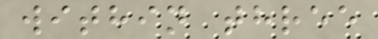within three
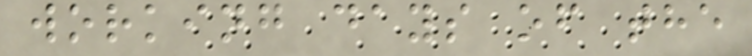working days of the
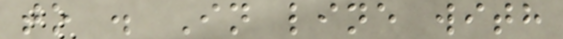to . In line with
